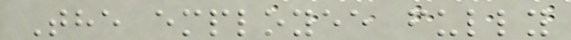The employee fully
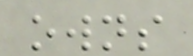owns
